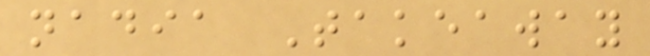nadia Takeaway
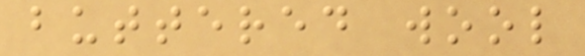buttered wool
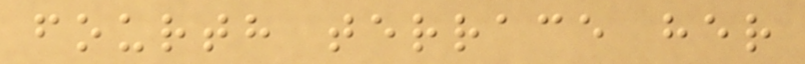fourth terrace her
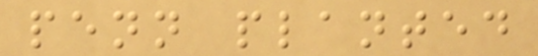penn planted
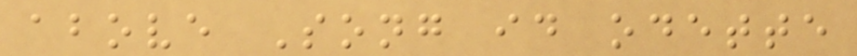above Song id odette
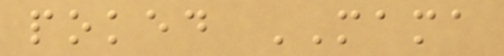poked MAMA
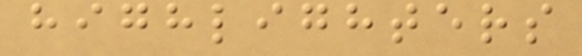highlighters
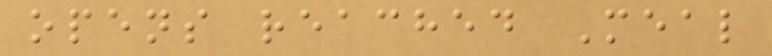opens reached Meal
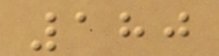180
